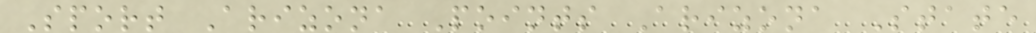Sport Arizona Points Arizona State
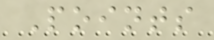Points
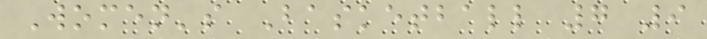Women's Basketball 7 9
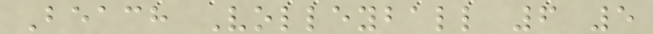Beach Volleyball 6 5
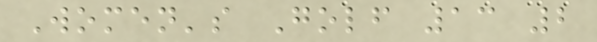Women's Golf 13 2
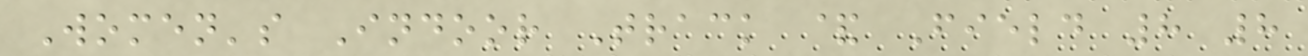Women's Indoor Track & Field 8 8
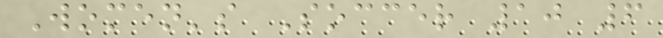Women's Soccer 10 6
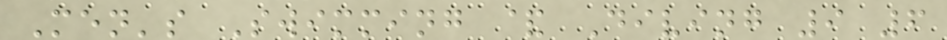Men's Swimming & Diving 9 6
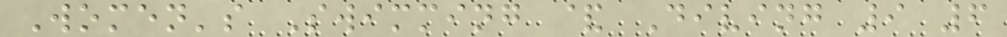Women's Swimming & Diving 9 6
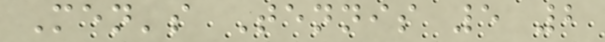Men's Tennis 5 2
